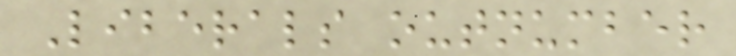Liberals outnumber
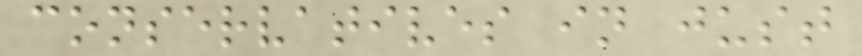conservatives in just
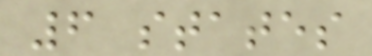6 states
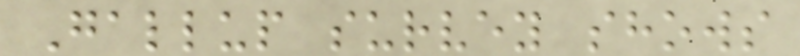Gallup survey shows
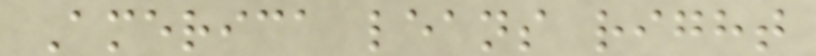America leans right
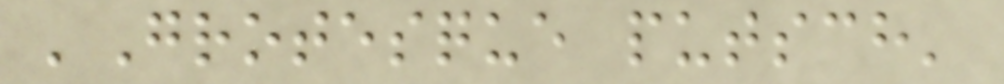'Grotesque putsch'
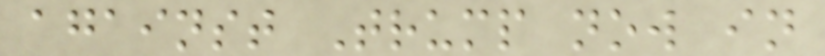against Trump now in
